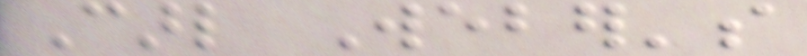Carl Weber's
